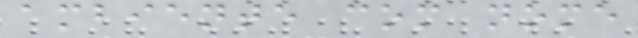ambiente com nome
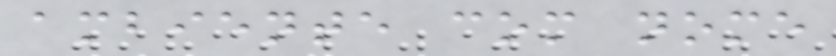ambiente com nome
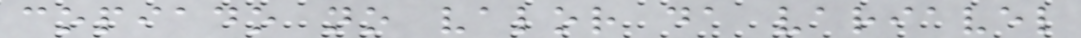copiado no valor da variavel
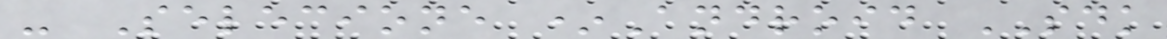- Selecione *Android SDK
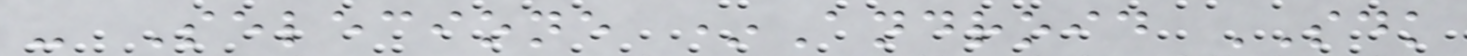- Selecione *Android SDK
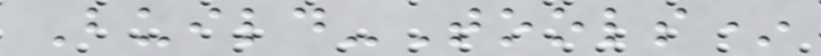Build-Tools*
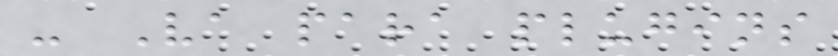- Va para plugins
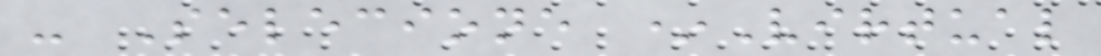- Selecione *Virtual
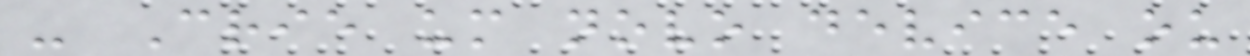- Crie um novo device ou
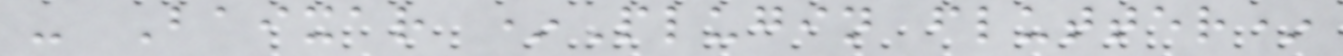- Baixar *Plugin flutter*
